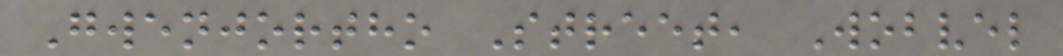Gwenjortho Street, Wobvel
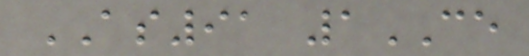AS91 1CE
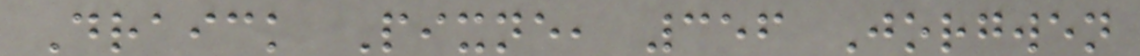Draick Pixne, 356 Jorgwen
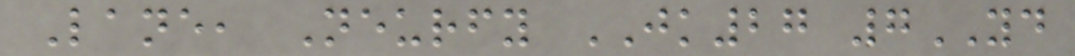Lane, Neurfy JK27 7YD
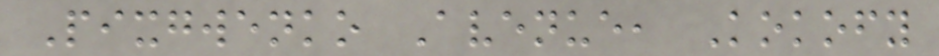Pixgwenko Avenue, Kokofy
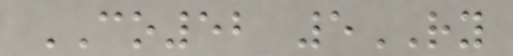CO52 5RY
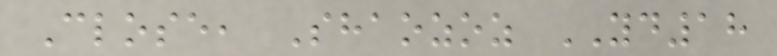Close, Shaozoz YD18
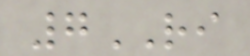7RI
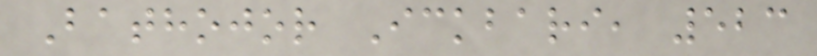Bathojor Ickbari, 523
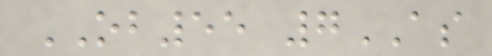OB55 7AS
